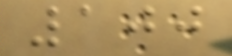100
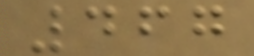467
